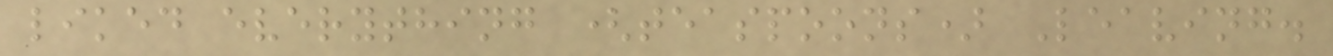liked everything (teaspoons) Leaving.
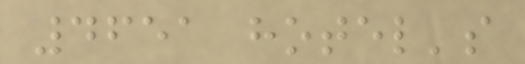4651 hotel's
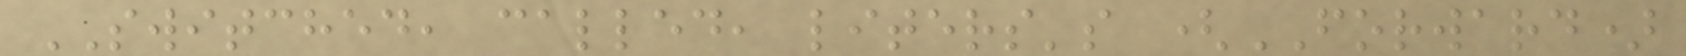SWITCHED, called, liters's (FORWARD)
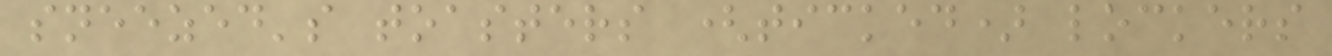sneezed's toasters (ticked) lockers
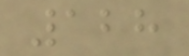128
